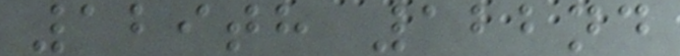129th 122nd
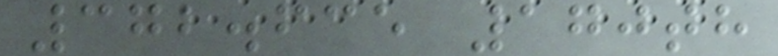372.635 170th
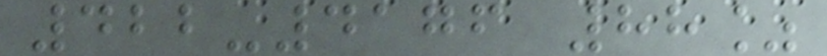422-4176 88%
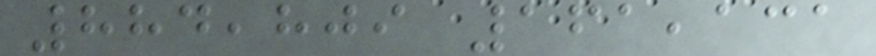884,809 161,131
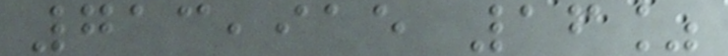713,915 16%
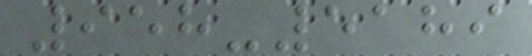958-5189
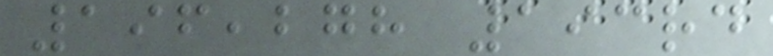196,278 193rd
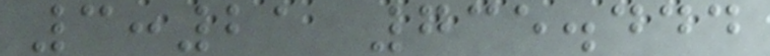3:21 735.444
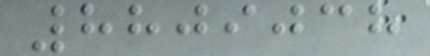8809038
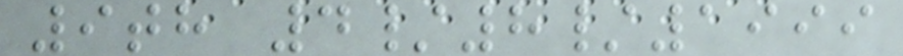9th 4/8/1999
